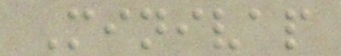Minivap
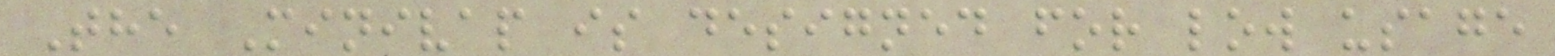The Minivap is designed for low usage
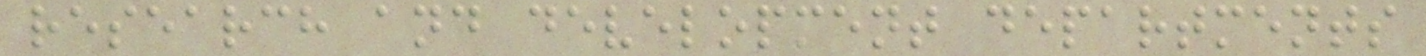research and development departments
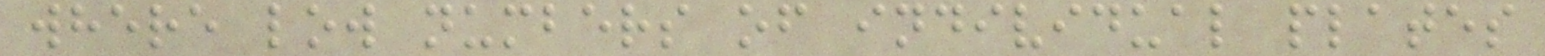where low numbers of individual plates
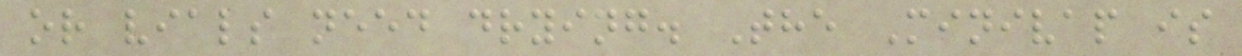or vials need drying. The Minivap is
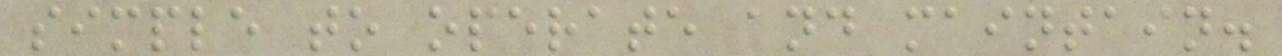simple to operate and maintain.
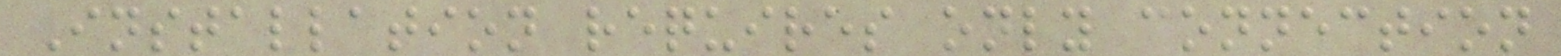Installation requires only connection
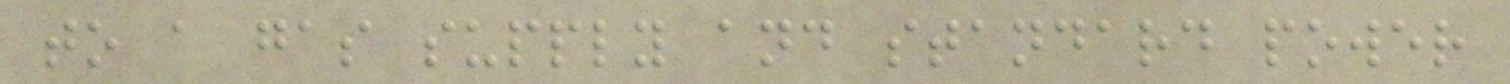to a gas supply and standard power
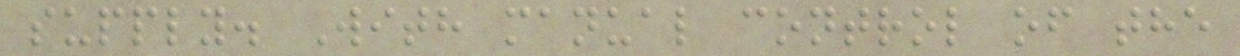supply. With manual control of the
